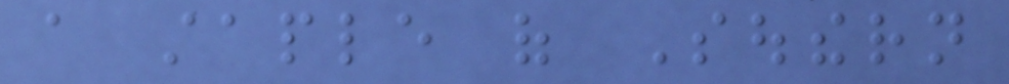a staple of Southern
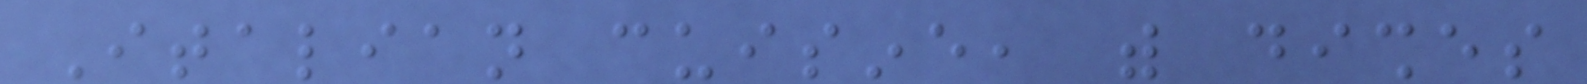Italian cuisine, with dishes
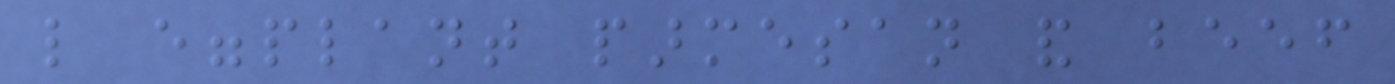like eggplant parmesan and beef
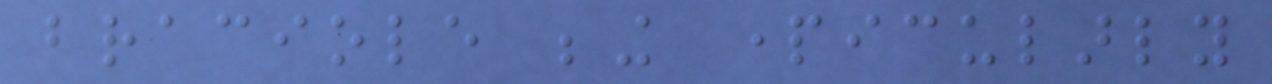braciole being particularly
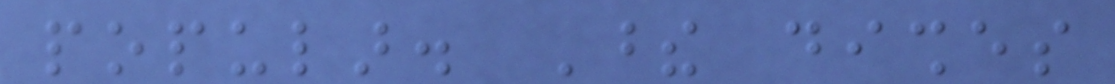popular. These dishes
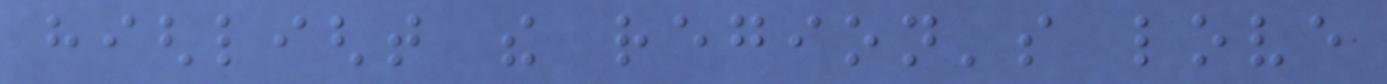highlight the region's love
